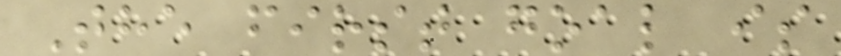The first goal is
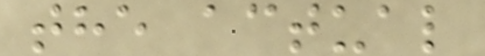the actual
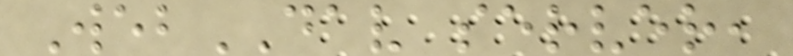WebDAV server,
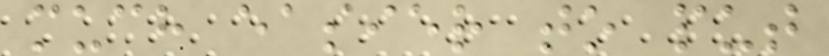much easier to put
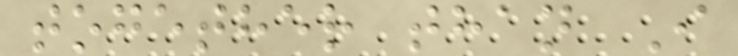together than I
